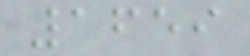1659
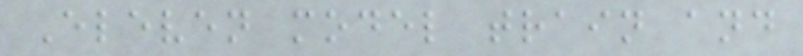Eleven model train and
